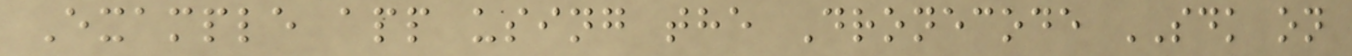Example app using the Dronecode SDK on
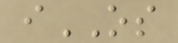iOS
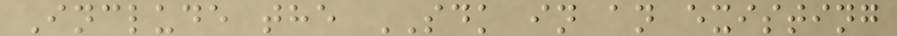Include the SDK in an existing
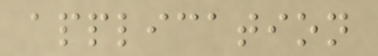application
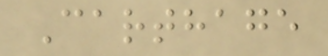Carthage
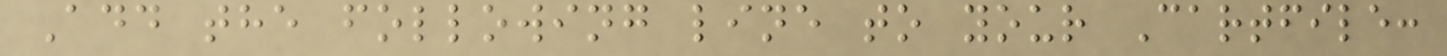Add the following line to your Cartfile:
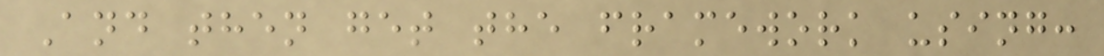And then get the framework using:
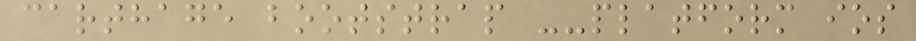carthage bootstrap --platform ios
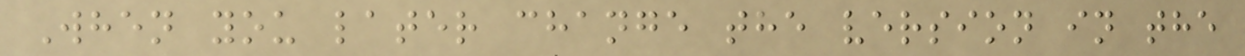When you later change the version in the
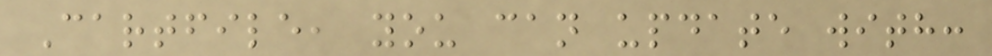Cartfile, you can update with:
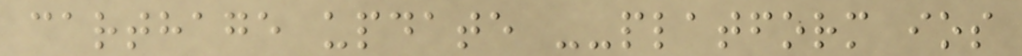carthage update --platform ios
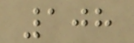108
